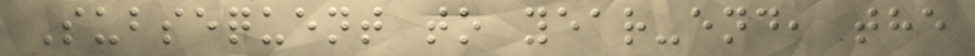Subsequent to year-end, the
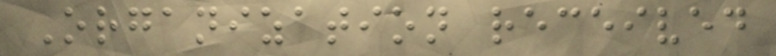Organization received
